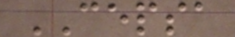CEPSA
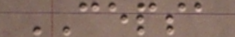CEPSA
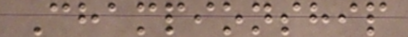Championship
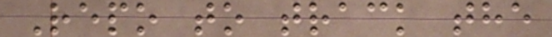Repo to track the
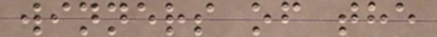winners of the
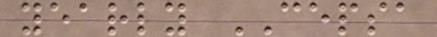yearly CEPSA
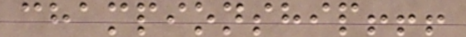championship!!!
